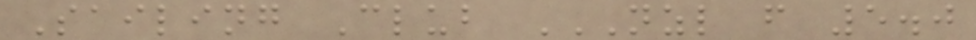Sailing Club NZL F 5.0
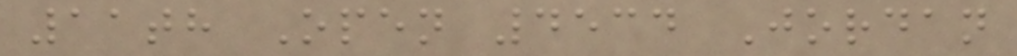11th Open 4534 Jordan
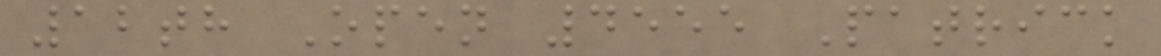12th Open 4555 Patrick
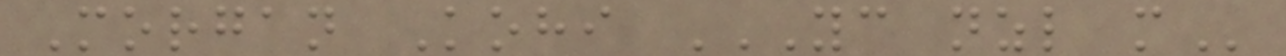Morgan Kohi YC NZL M
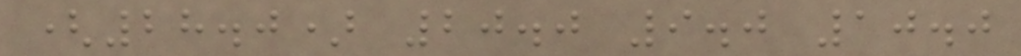(28.0) 20.0 9.0 10.0
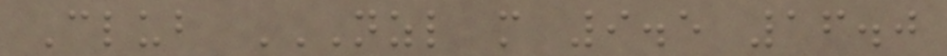Club NZL M 9.5 16.0
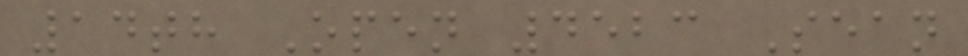14th Open 4523 Sean
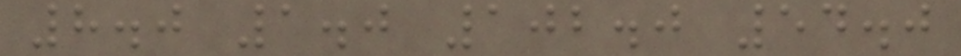8.0 1.0 102.0 54.0
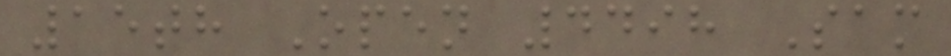15th Open 4498 Sam
